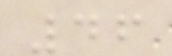46
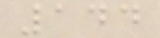144
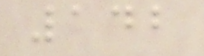142
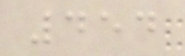454
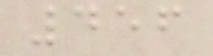456
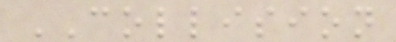COLLISION
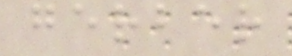gerber
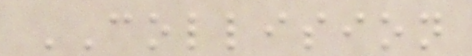COLLISION
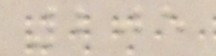205
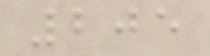205
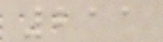211
